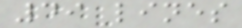49 lines
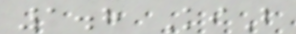1.8 KiB
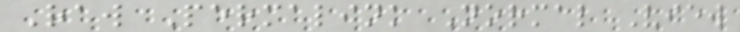Raw Permalink Normal View
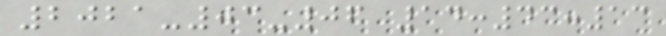2021-03-06 14:43:13
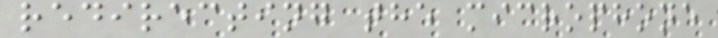redirecting the microphone
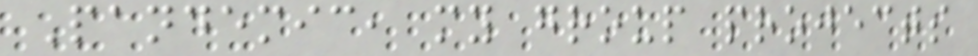Pandemic, my group projects
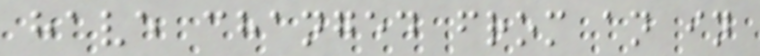have changed from an in
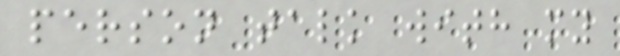person talk with my
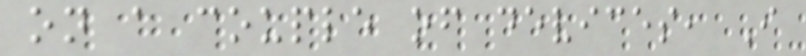on a couple of devices, I
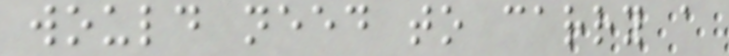would need to carry a
